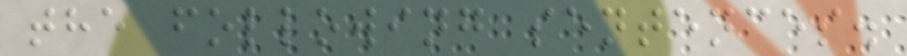the following sentences.
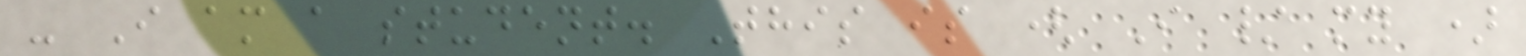- I am a student. This is ( I / my )
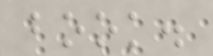book.
